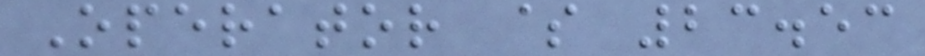Operator $ 23.53
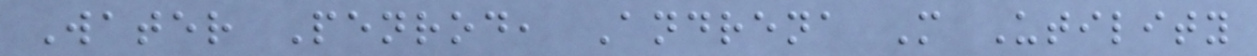Water Penrod, Andrena M Utility
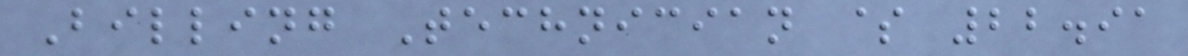Billing Technician $ 22.91
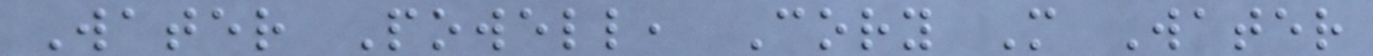Water Powell, Cory M Water
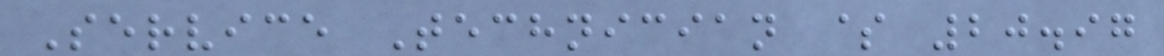Service Technician $ 20.97
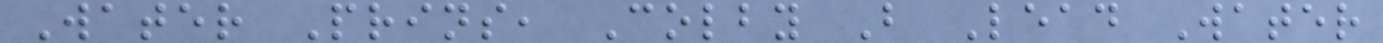Water Prins, Colby B Lead Water
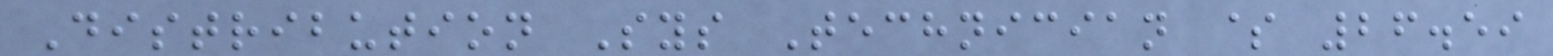Distribution Sys Technician $ 26.59
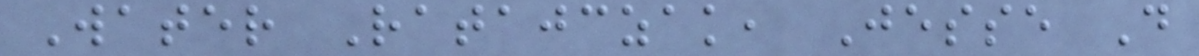Water Ratajczak, Jesse D
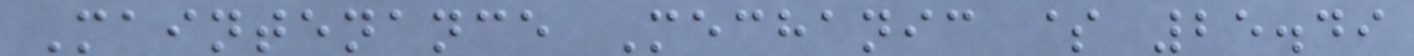Maintenance Mechanic $ 25.49
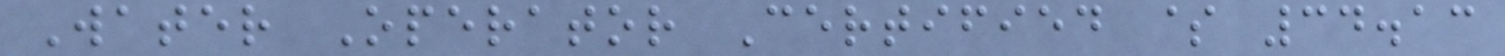Water Operator Certified $ 34.13
